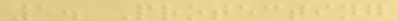1. Protecting
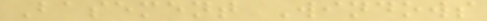Basement Windows
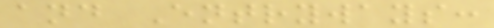and Entryways:
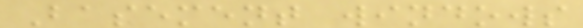Basement windows
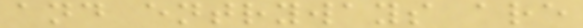and entryways are
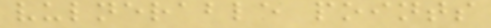vulnerable points
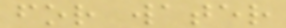for water
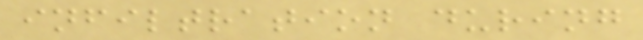infiltration during
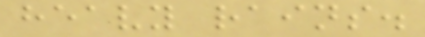heavy rains.
